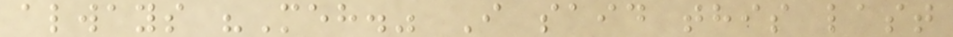always "Meh." I said this last
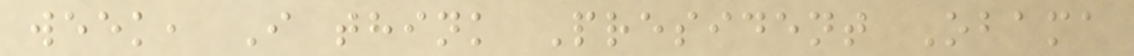week, I think President Obama
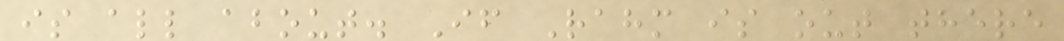is all about. If Rahm is out there
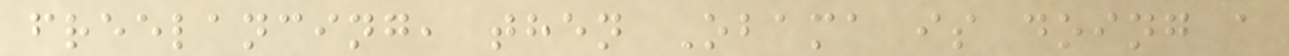freelancing, then Obama is doing a
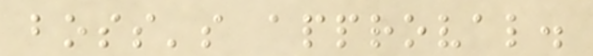boss's approval.
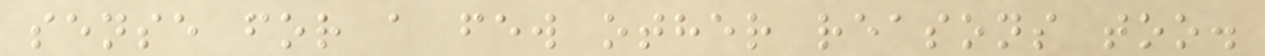sense for a few other reasons too.
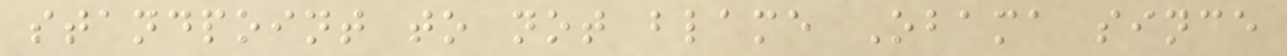standpoint to not blame Obama since
